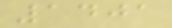1401
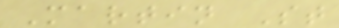Martin St
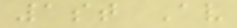1st Av
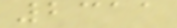2311
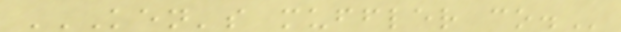KEN'S MUFFLER CO.
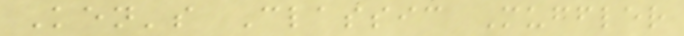Ken's Classic Muffler
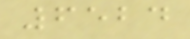6524
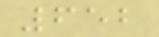652
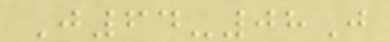J64-08J
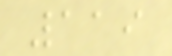119
